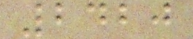2420
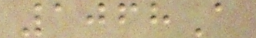1068A
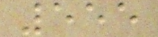555
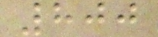800
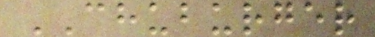CHUBURGER
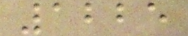1225
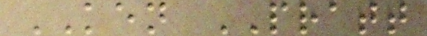KEN PRATT
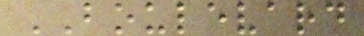BOULEVARD
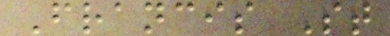Francis St
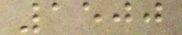1500
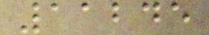11245
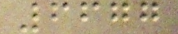6677
